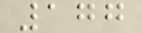177
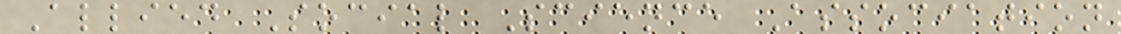Allied Social Science Association
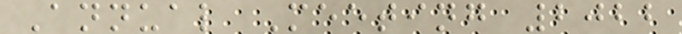Annual Meeting 2022
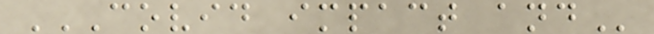COVID IMPACT AND
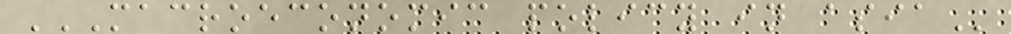MACROECONOMIC POLICY IN ASIA
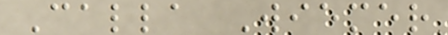Calla Wiemer
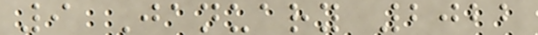9 January 2022
